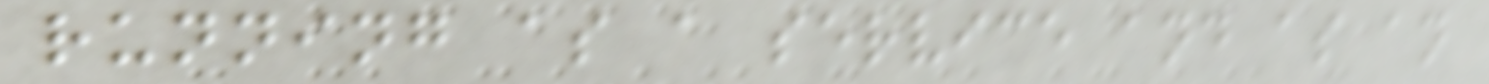running as a service and as an
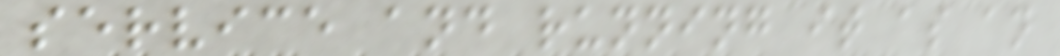service and running it as an
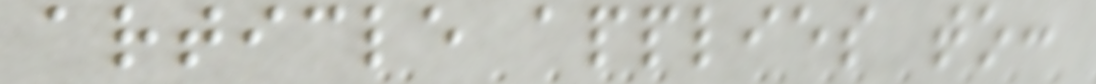article applies to:
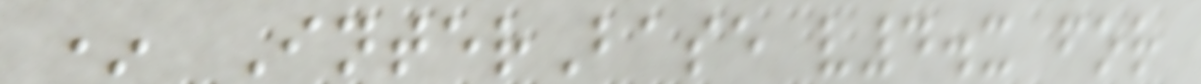* InterBase v4.x for
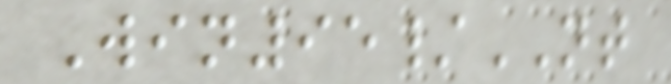Win95/NT
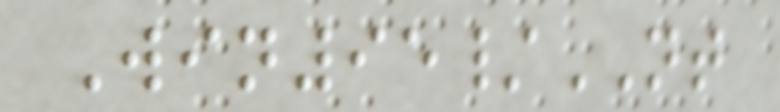Win95/NT
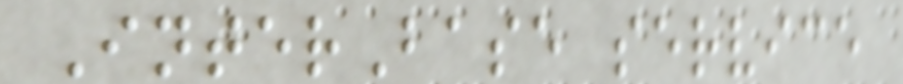InterBase service
